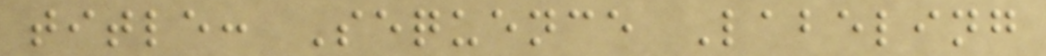title: Sequence Labeling
